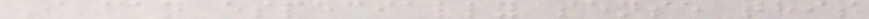I can especially sense this
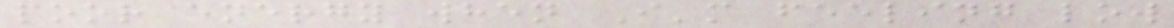poor energy when I'm feeling low
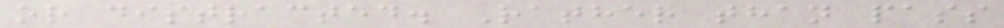or distracted. Rather than pass
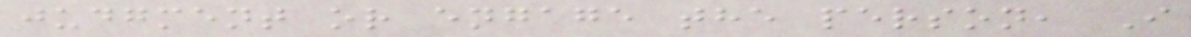judgment or engage the person, I
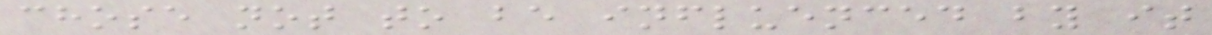chose not to be influenced by it
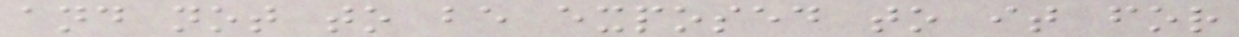and not to be exposed to it for
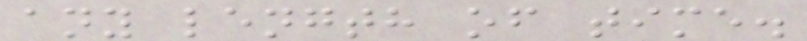any length of time.
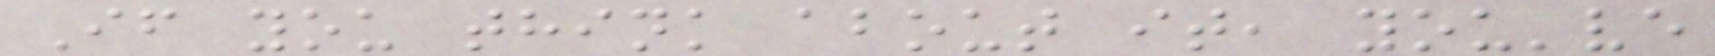If you think about it, you've
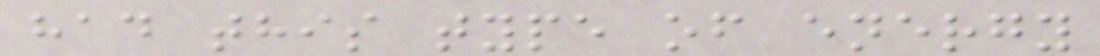had this type of energy
